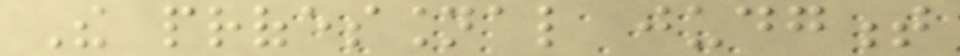The professional judgment
